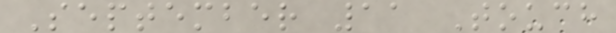September 11 Touch
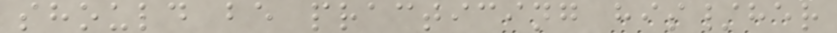should be practicing his/her
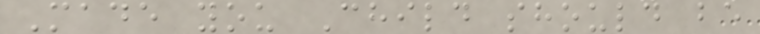Made you Child should be
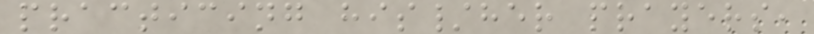practicing his/her prayers,
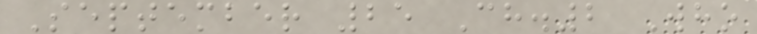September 25 Ch.2 Who
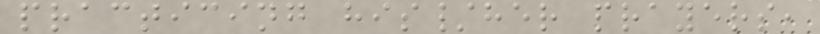practicing his/her prayers,
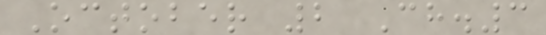October 2 Ch.3
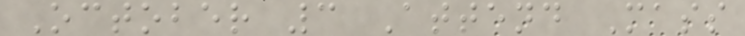October 3 Attend Mass
